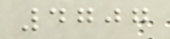4707
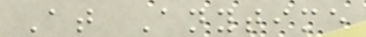At Anytime
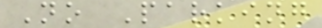No Parking
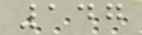147
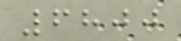6800
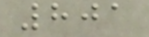801
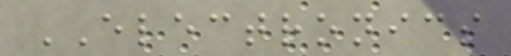ELECTRONICS
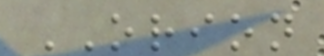ORION
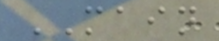MAIN
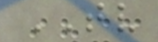TV
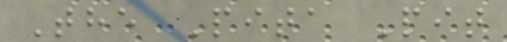The Pita Pit
